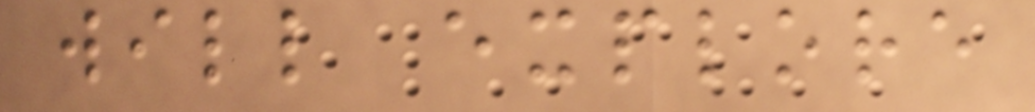will explore
